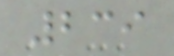239
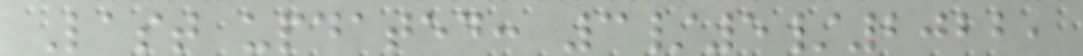Last updated: 3/5/2022,
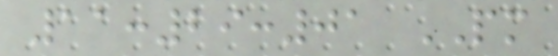11:29:01 PM
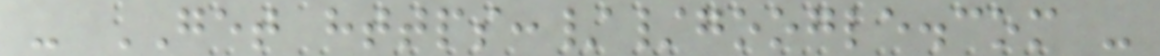- GET https://google.com -
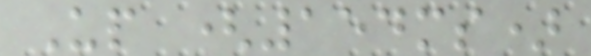Up (154ms)
